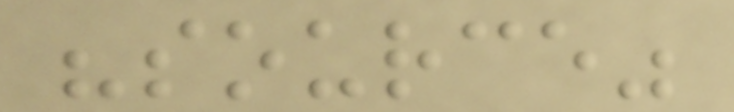"source"
